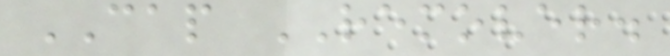CAP REMOVER.
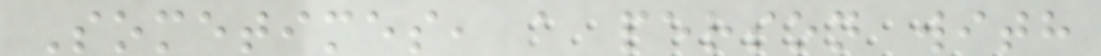Sometimes, a person with
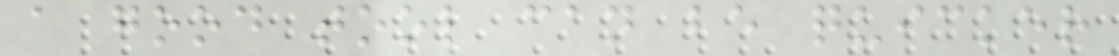a good tool can be quicker
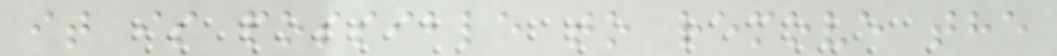it is possible to remove the
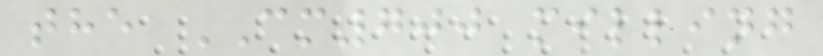the CM700 milling
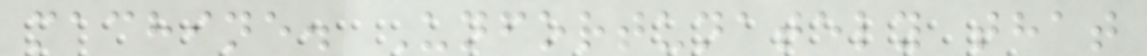machine. Unfortunately that
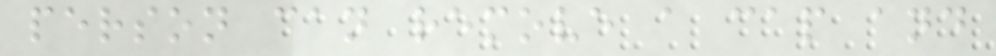person can remove a cap and
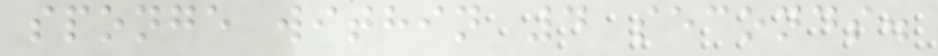sponge within 4 seconds.
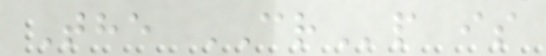The CRp is
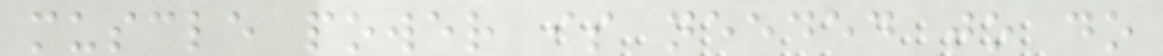muscle power is needed to do
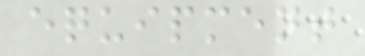equipment
